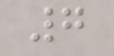7
